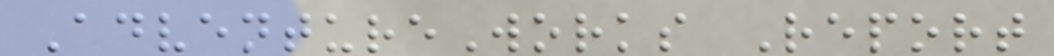AdventureWorks Report
